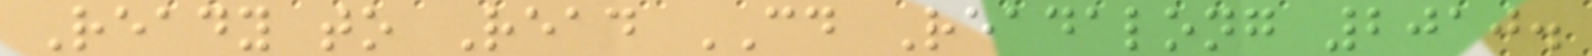Ready to Read CD Readalong 2010.
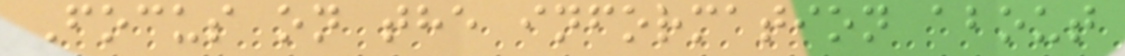Focus on the information about
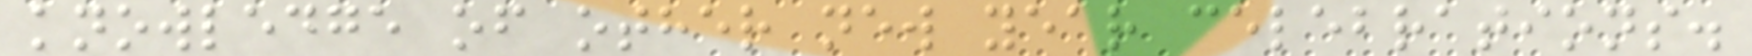knowledge of other new year celebrations.
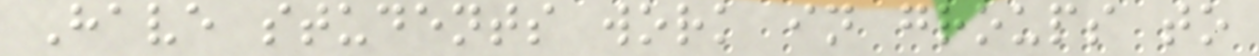Have students work in groups to
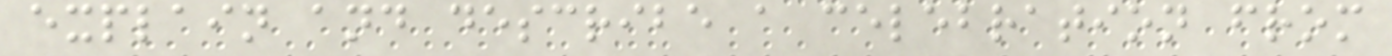explain and describe a celebration from
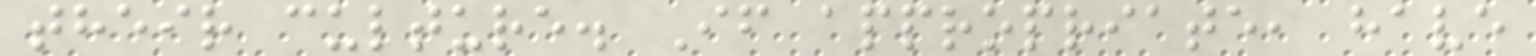their culture. If appropriate, have
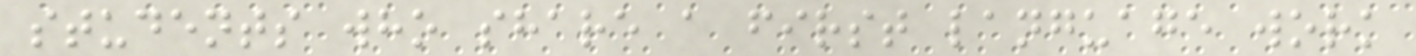students who share a first language work
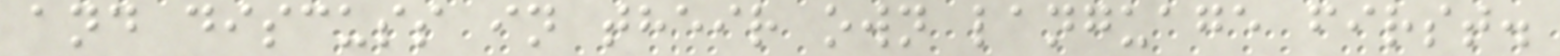and discuss in their own language first.
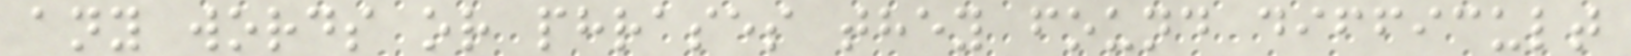any words or phrases they found difficult
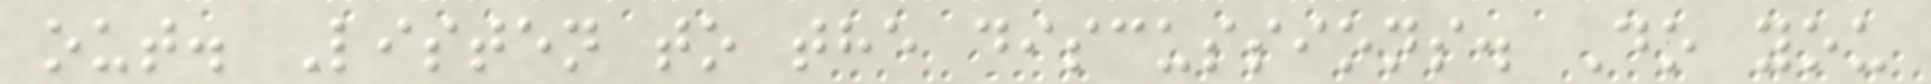out. Listen to the discussions. Do you
